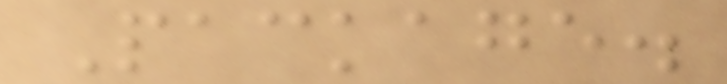Package.
